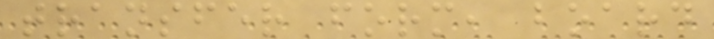transfer form, board
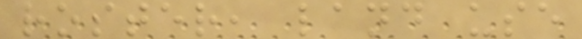roster, land use
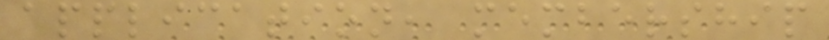application, membership
